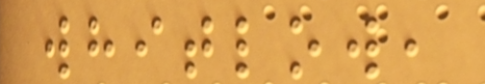whitlow,
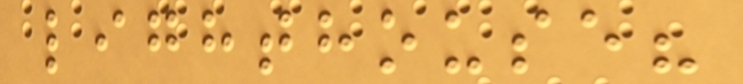lighthouse?
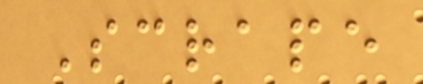Scrape
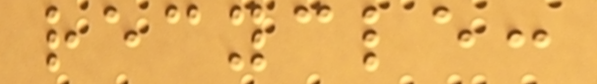recycle:
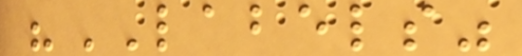"LABELS"
